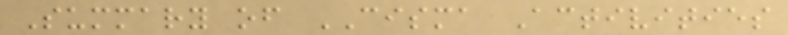Summary of CISMA Activities
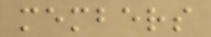members
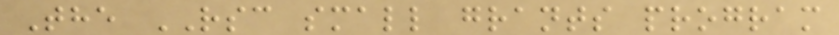The RSC small grants program
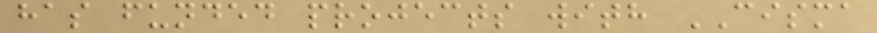has funded projects with CISMA
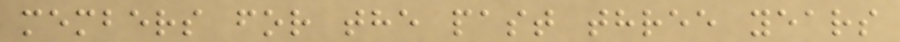members for the past three years
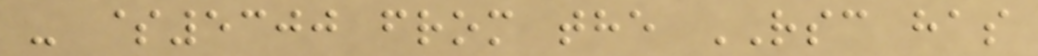- $5300 from the RSC has
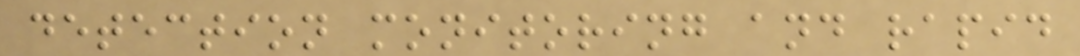detection monitoring and rapid
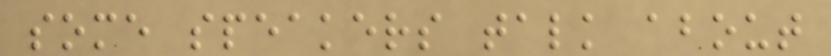some speakers talk about
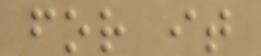for it
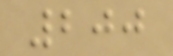200
